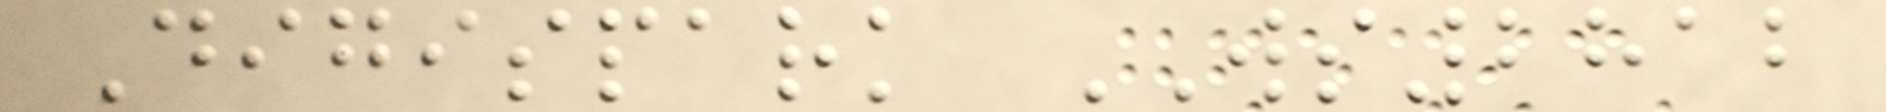Digispark WS2812
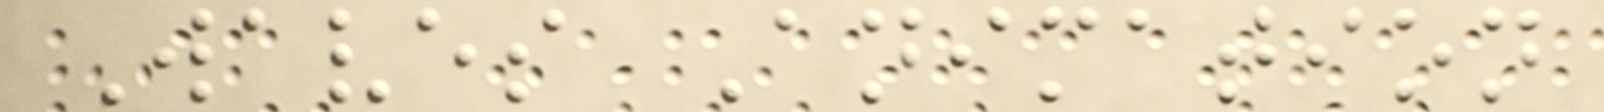Waves Animation
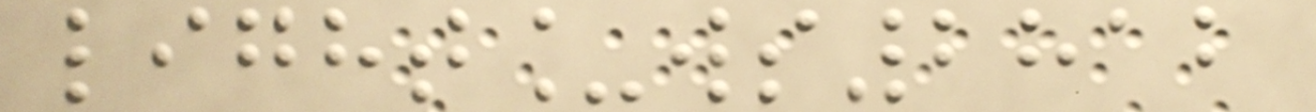light_ws2812
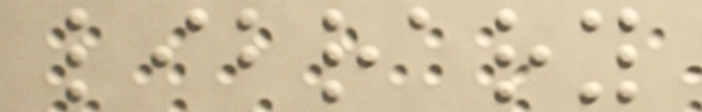library
